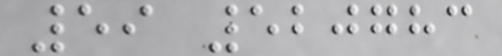59 520783
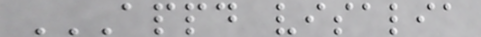APPD VISALIA
